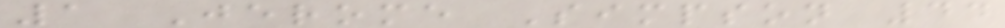1 Jerome Simpson 44
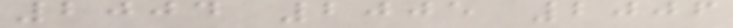2004 2005 2006
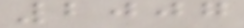2007
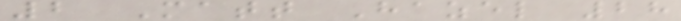2 Matt Hazel 28
